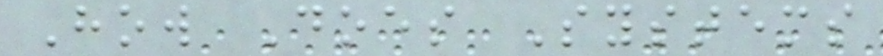How Does Systems
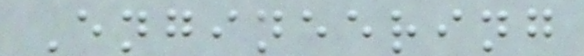Engineering
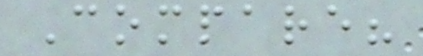Compare?
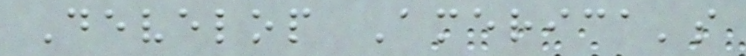Develop America's
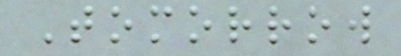Tomorrow
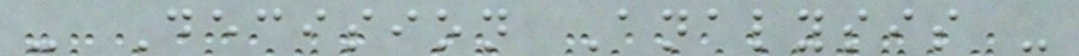- Decision Analysis -
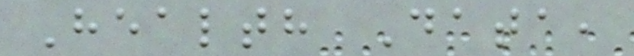Health Data,
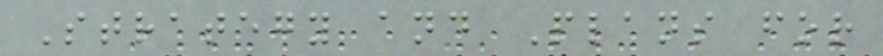Strategy and Plans for
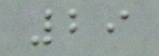29
